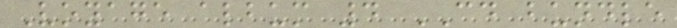Voyage album 4 CD bundle
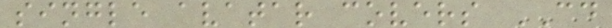single avatar covers CD
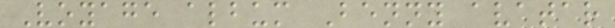Voyage album Benny avatar
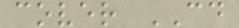cover CD
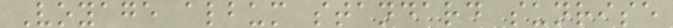Voyage album standard sunrise
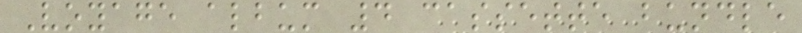Voyage album 4 cassette bundle
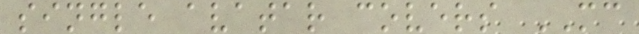single avatar covers MC
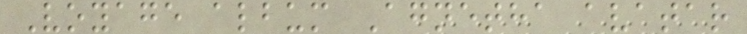Voyage album Agnetha avatar
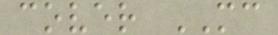cover MC
